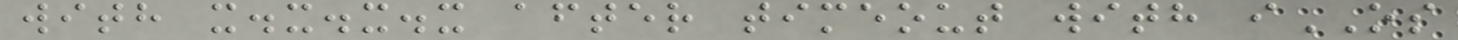with x.x.x.x after timeout with iOS
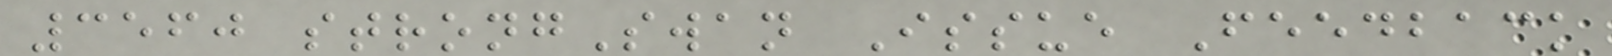3560 strongSwan Issue Feedback
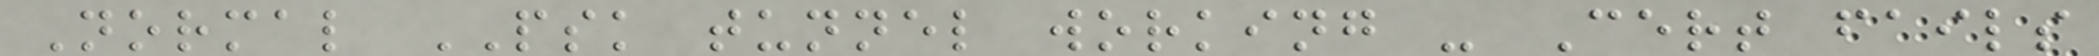Normal PSK tunnel working - Cert fails
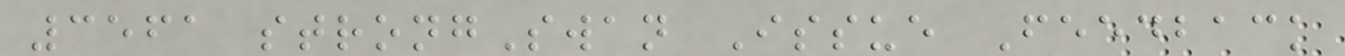3561 strongSwan Issue Feedback
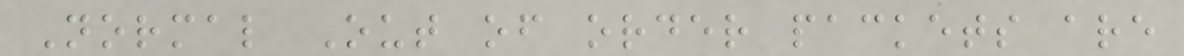Normal Out of order packets are
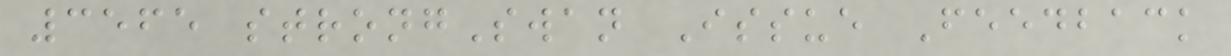3565 strongSwan Issue Feedback
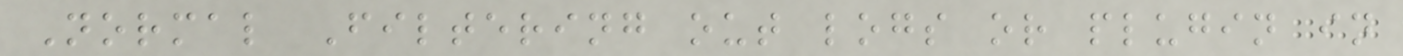Normal Filtering out logs or plugin in
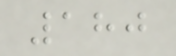180
